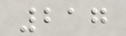217
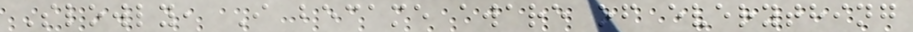Slowly, I became aware of everything
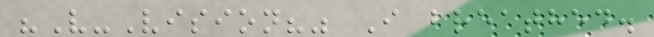"V-Vision?" I breathed.
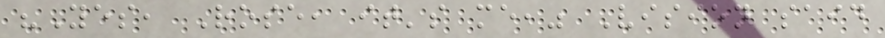"Yes, Rose, it's me," Vision said
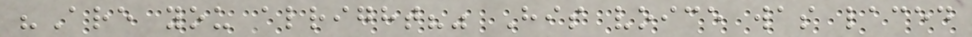"Are you alright?" His voice was laced
